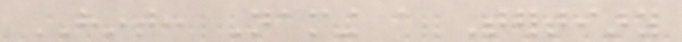HINT: Naming a Tertiary
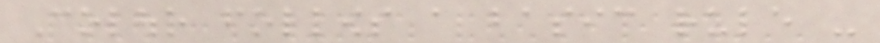Colour follows a basic rule -
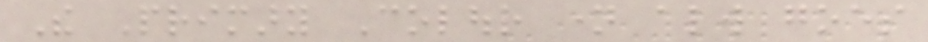The Primary Colour name always goes
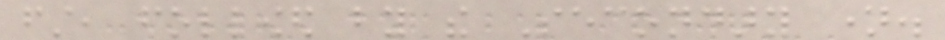first, followed by the Secondary name.
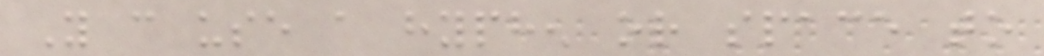You can use a hyphen or space to
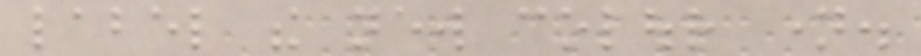label the new colour name.
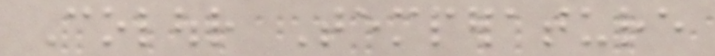Colour Temperature
